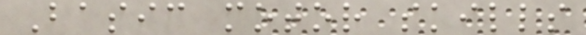Basic motor skills
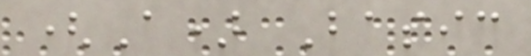(A) Basic
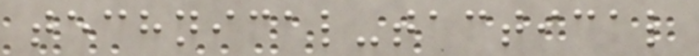technical-tactical
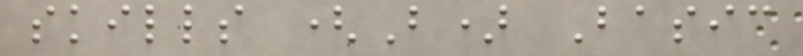skills (B) Basic
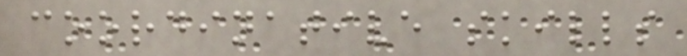coordinative skills
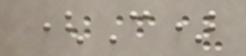(C)
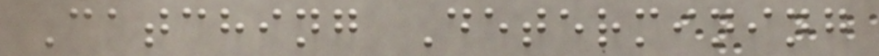Catching Determining
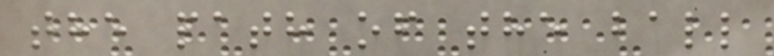the path of the ball
